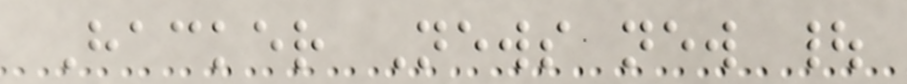Hacker News new |
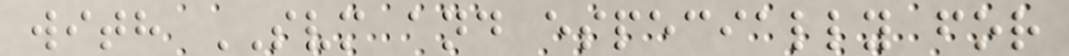with SVM and especially for
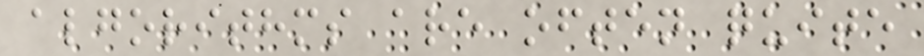algorithms are often quite
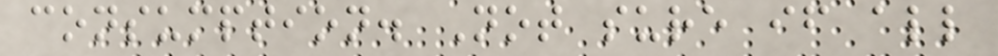consumption. Not sure if all
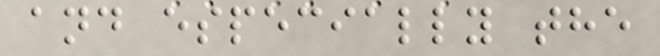and especially the
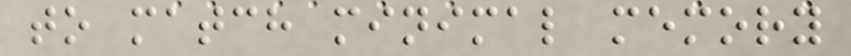to match minimal memory
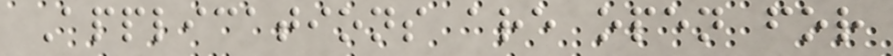Applications are open for
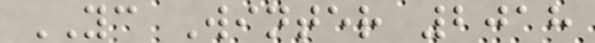YC Winter 2018
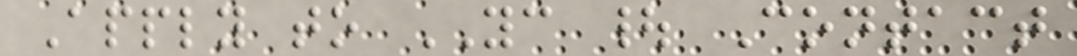Apply to YC | Contact
